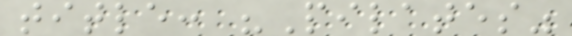title: "Pilates"
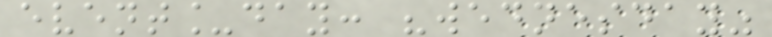event_day: "wednesday"
